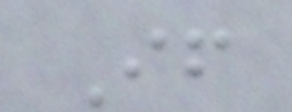If
